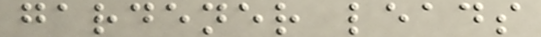gardener leads
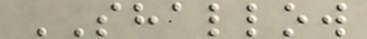SHALLOW
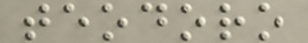teodoro
